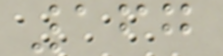167
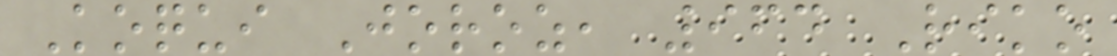Koqui Joroz, 964 Riko
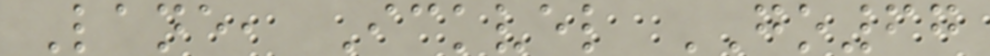Lane, Ickvel GO67
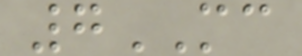7MC
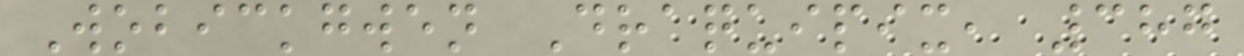Wobickgwen Draquipix, 387
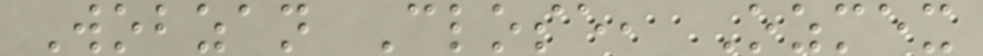Wobzan Close, Ozmex
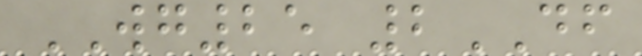WG25 2DF
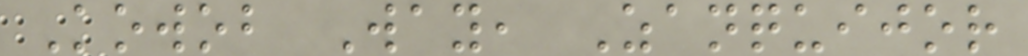Kowob Way, Zanquijor
